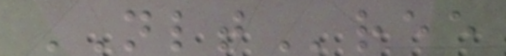NLTree
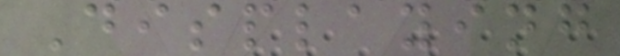Displaying
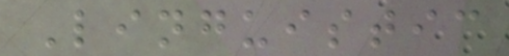Linguistic
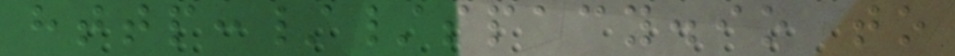http://spacy.io to
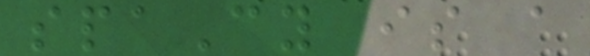spaCy is a
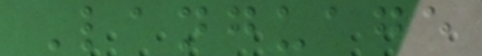Language
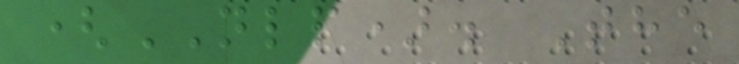(NLP). The
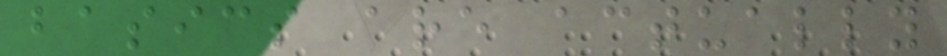basics are actually
